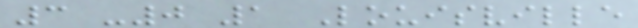3 -0 1 Louisville
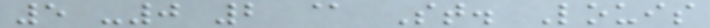5 -0 2 @ St. Louis
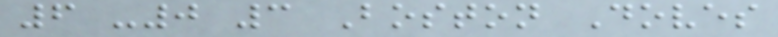6 -0 3 Boston Doves
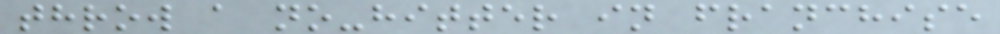throw a no-hitter in franchise
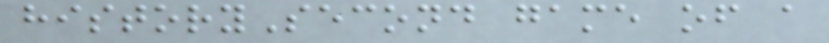historySecond game of a
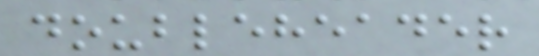doubleheader
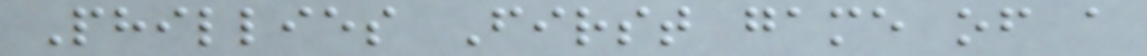Phillies First game of a
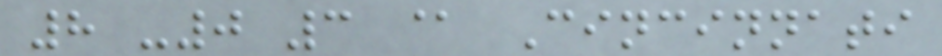8 -0 3 @ Cincinnati
